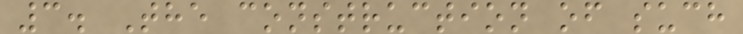3. The construction of such
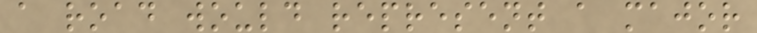a road would represent a major
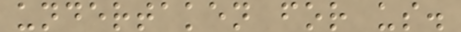undertaken for us.
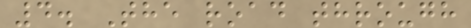4. The road through
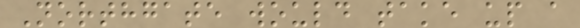Northgate would take up a
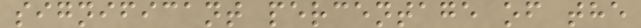significant percentage of the
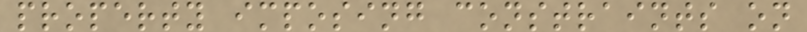property imposing constraints on
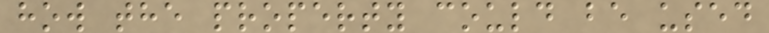how the property could be used
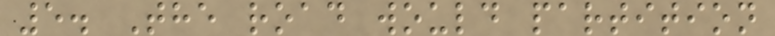5. The road would partition
